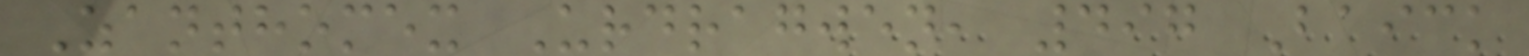Zanthomex Urdragwen, 497 Baick
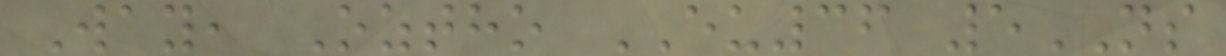Way, Oztho EU36 5NS
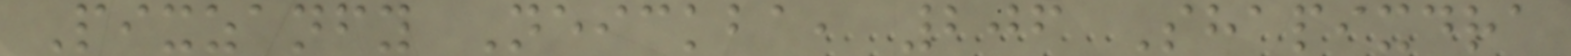Pixzanfy Neickba, 206 Shapixdra
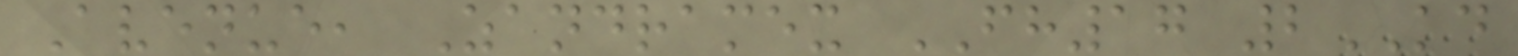Avenue, Zandramex FH17 2KD
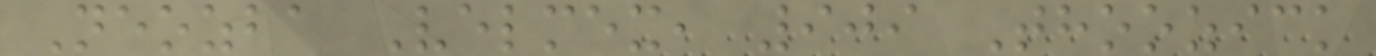Neozba Velmex, 909 Thoozick
